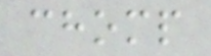chomp
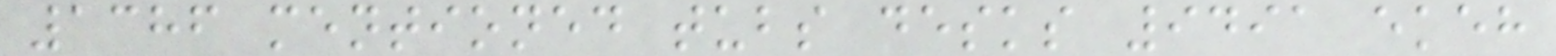1386 mentioned tubs desks 9491 ekeh
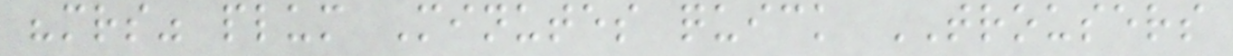"mrs" plum Minutes quick TROUSERS
